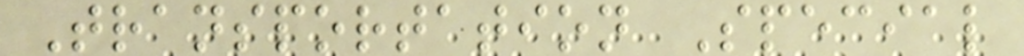Transportation Special
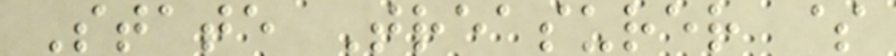State Treasurer $
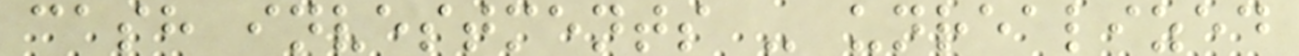cash investments - unrealized
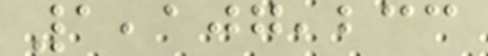1,107,233
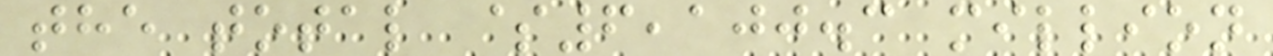the total $6,100.3 million
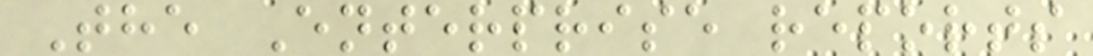The Enterprise reports
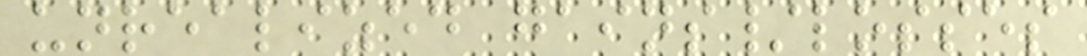unrealized gains/losses
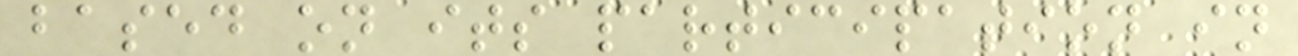based on its participation in
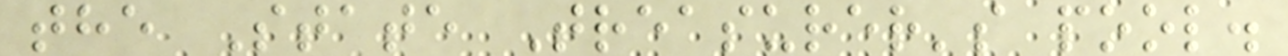the State Treasurer's pool.
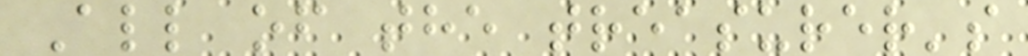All of the treasurer's
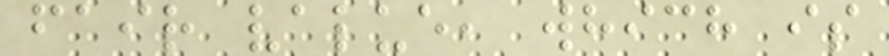fair value, which is
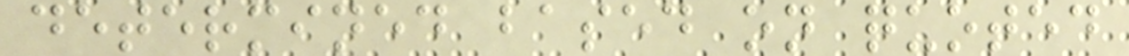determined based on quoted
